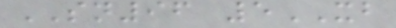SN96 5XB
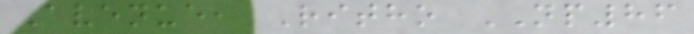Avenue, Ritho NP86
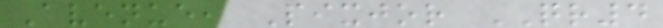Avenue, Pixjor QR4
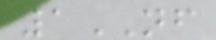1NF
